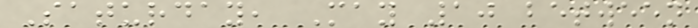Saturday, May 10 between
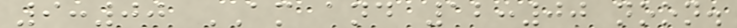9:00 AM and 12:00 noon.
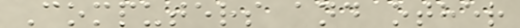Computers and other
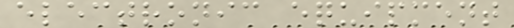electronic equipment
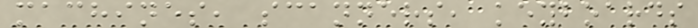machines, scanners, keyboards
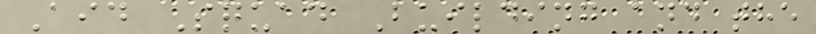Aid Squad Building and the
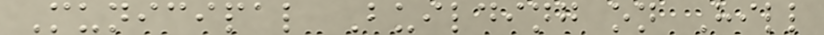Municipal Building on Hill
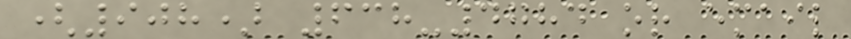(908) 638-4784 or email
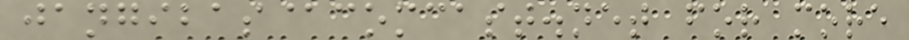jangibas@comcast.net for more
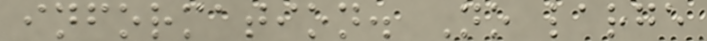information. No large
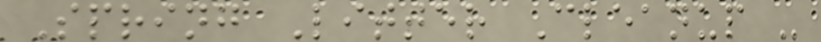Spring Litter Cleanup -
